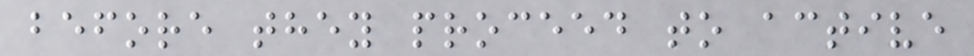before they proceed to active
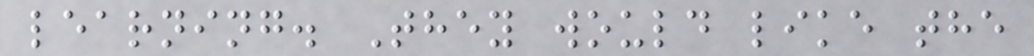learning. They would like the
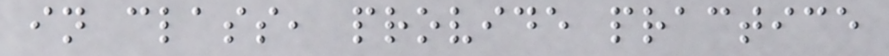in class, provide practice
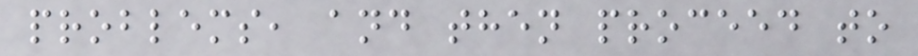problems, and then proceed to
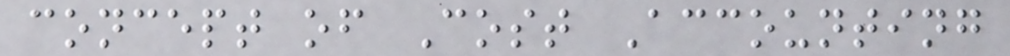concept of Cost Accounting
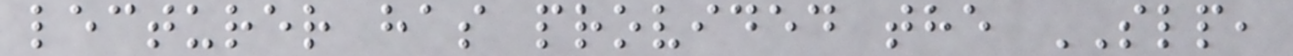lecturer has provided the SLP,
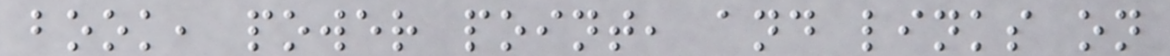book, power point, and links on
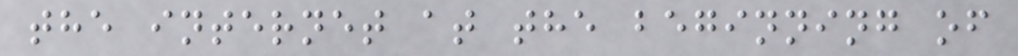the internet at the beginning of
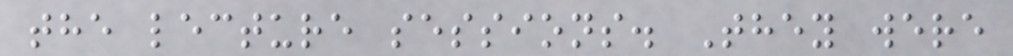the lecture sessions. They were
